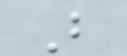B
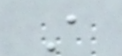A
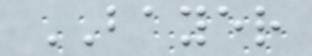BAYER
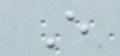E
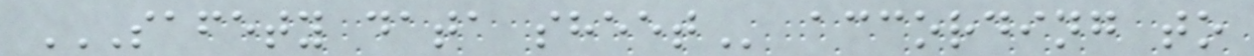SAFETY DATA SHEET according to
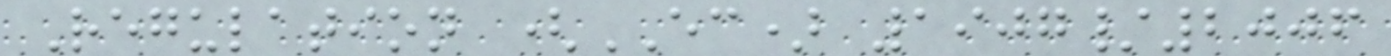Regulation (EC) 1907/2006
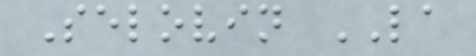Selovin LA
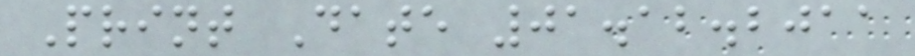Print Date 01.12.2011
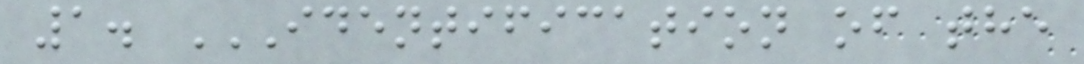1. IDENTIFICATION OF THE
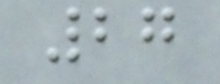27
